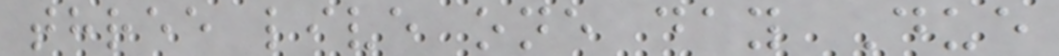three live one day Due
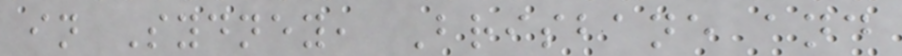in Sydney, Brisbane and
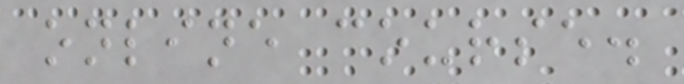online course.
